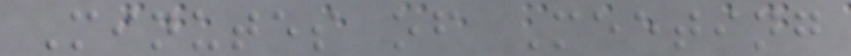Minutes of Meeting
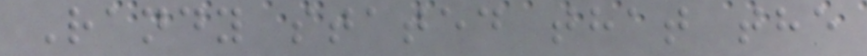Randy stated that the
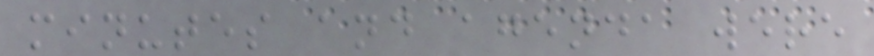minutes and agenda were
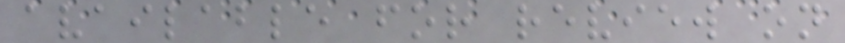available for review on
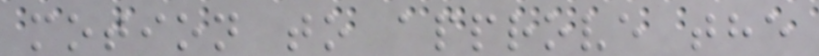motion to approve the
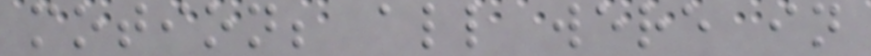motion; all were in
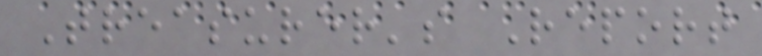Treasurer's Report
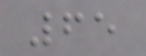65
